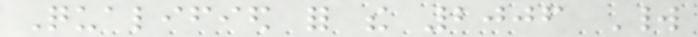Qualified for the 2006 World
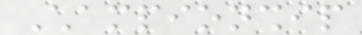Championship
